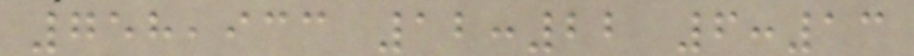758,933 12:22 6:13
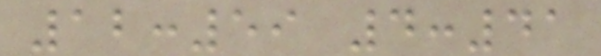12:59 4:41
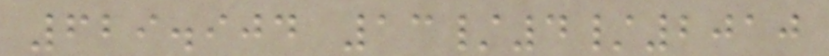629.904 13/4/2010
